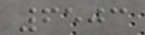6503
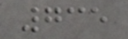735
